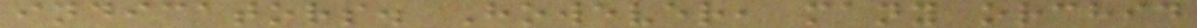indicators. However, many orchid
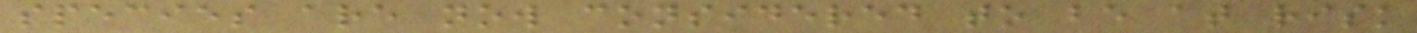species are now considered to be at risk
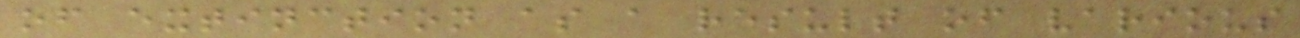of extinction as a result of various
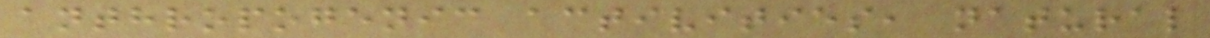anthropogenic activities, natural
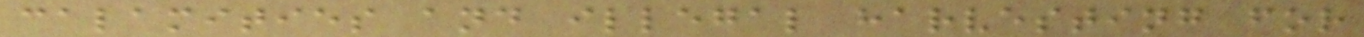calamities and illegal harvesting for
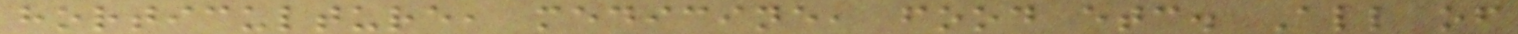horticulture, medicine, food etc. All of
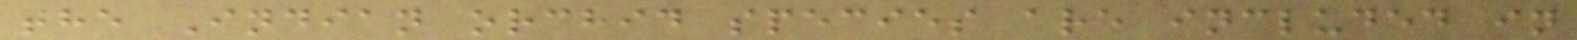the Indian orchid species are included in
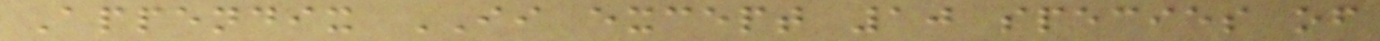Appendix II except 10 species of
